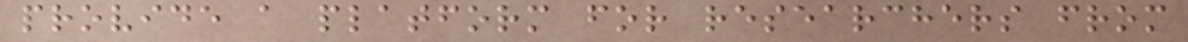provide a platform for researchers from
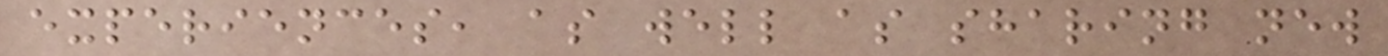experiences, as well as sharing new
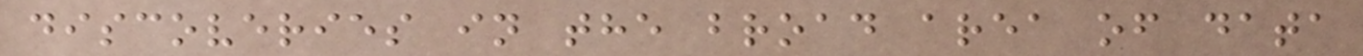discoveries in the broad area of data
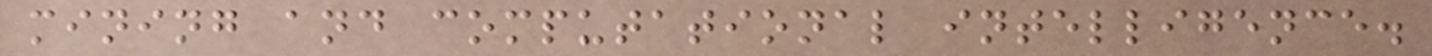mining and computational intelligence.
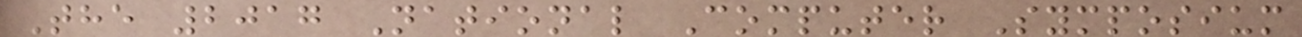The 2017 National Computer Symposium
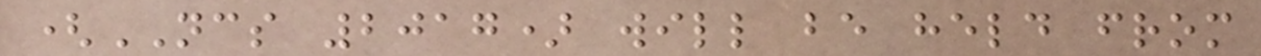(NCS 2017) will be held from
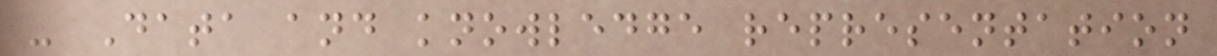- Data and knowledge representation
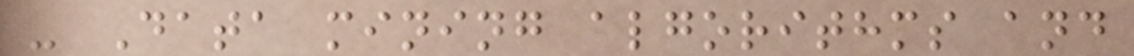- Data mining algorithms and
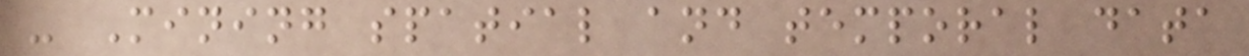- Mining spatial and temporal data
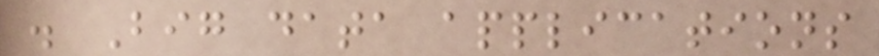. Big data applications
